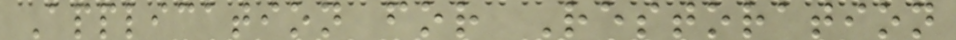Application for Restoration
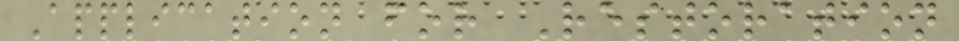Application for Restoration
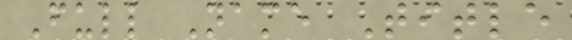Full Name Title
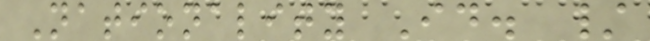Nationality Id. /
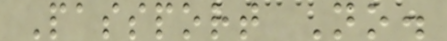Passport No.
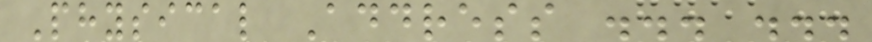Physical Address ... ...
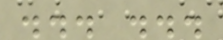... ...
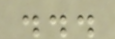...
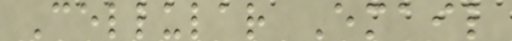Cellular Email
